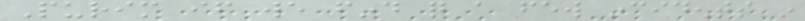Purim if we find quite a few incidents in
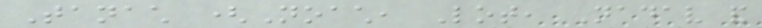Tanach (Noach, Lot, Nadav and
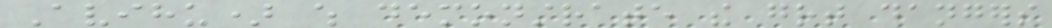Avihu) which demonstrate the great dangers
